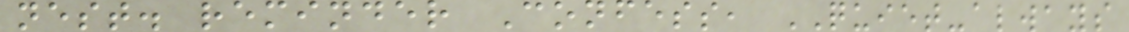nest. reminder Confess, QUIET-always
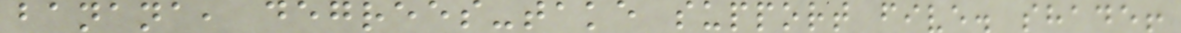banana, degrees-take support five. shade!
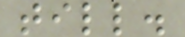till.
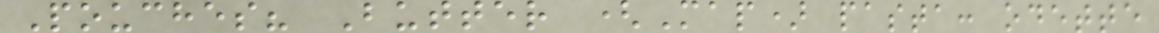Pouches? Butter (Map) pasta: odette
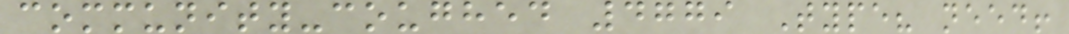community-coughed 4779 Type? need!
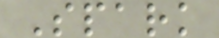Spark
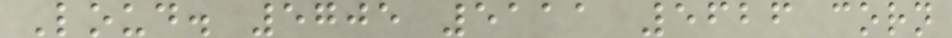Loud. 5705 5111 5626 corn
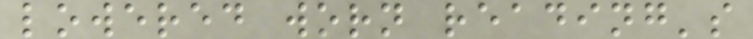lowered worn reading's
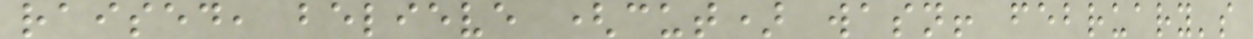raised, believe (cut) wasn! february's
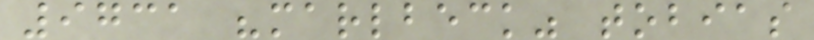9731 "marlbeck" tobias
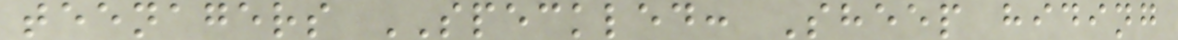teenagers SPECKLED: Sheep hiding
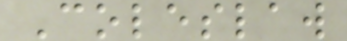Coleslaw
